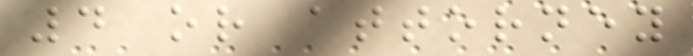4 or attorney
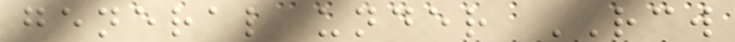general under RCW
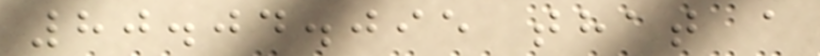80.04.095 that a
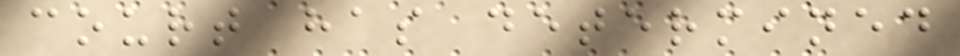court has determined
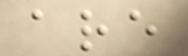are
